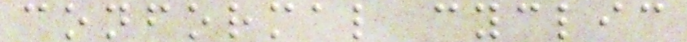conformal cyclic
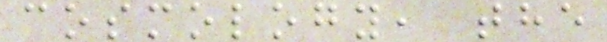cosmology, the
